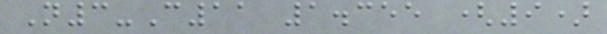N3-C11 1.355 (9)
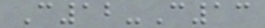C12-C13
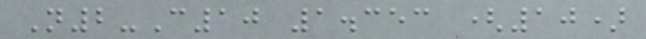N2-C10 1.353 (10)
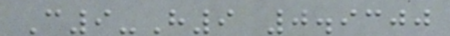C9-H9 0.9300
